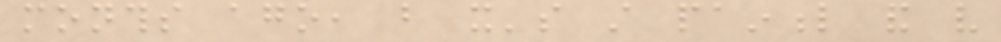months ago, but it's still painful and very
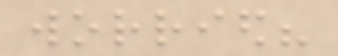worried?
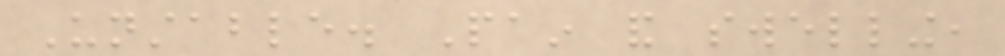Unstable. Pain and swelling,
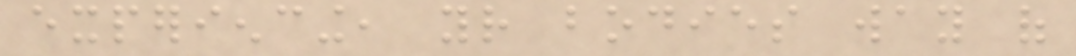experiencing, your bodies way of
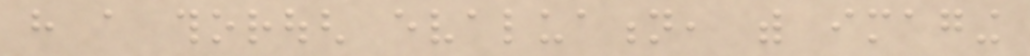have a thorough evaluation, with imaging
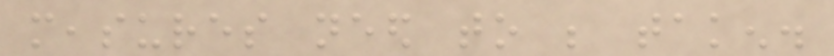measures need to be taken.
